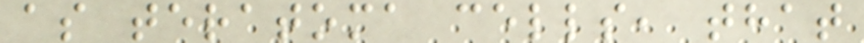as teratoma cells, that
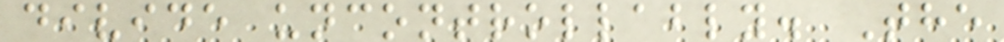divide uncontrollably. The
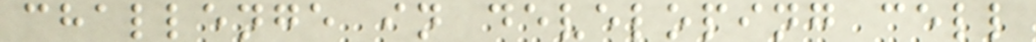challenge in developing cell
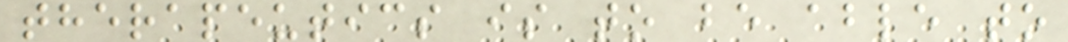therapeutics is to be able to
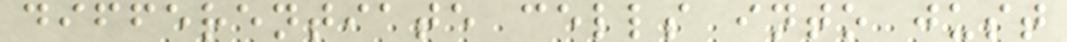differentiate cells into just
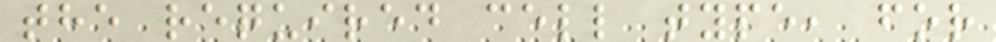the required cell type, for
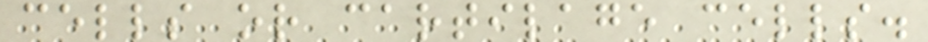cells or cartilage cells.
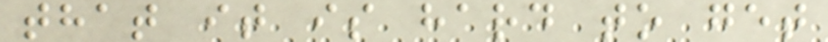that it is hard to get
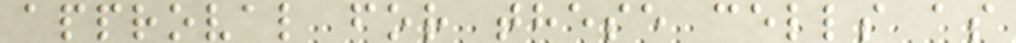approval for these cells as
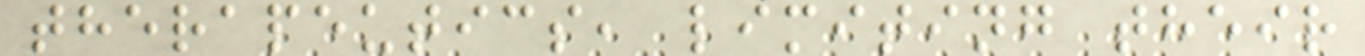therapeutics, limiting their
